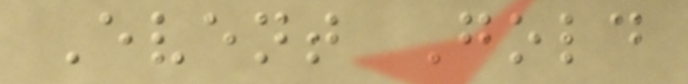Event Gold
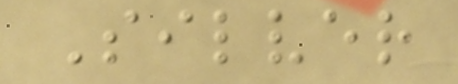Silver
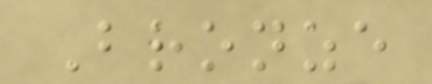Bronze
